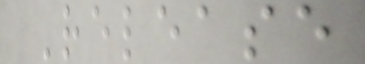Release
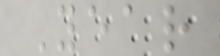Year
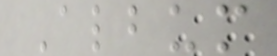Album
